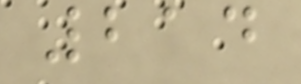214
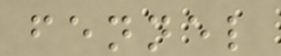fennel
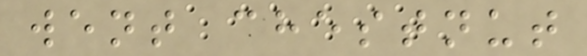went chestnut
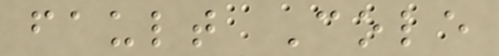fault Cole
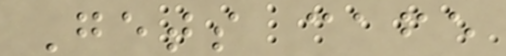Gets cafe
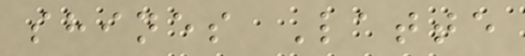shines Latte
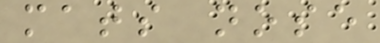mats nose
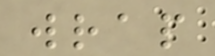wrap
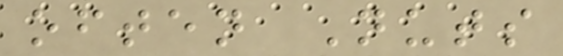often Nuts
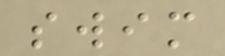swim
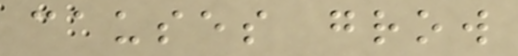causes grow
